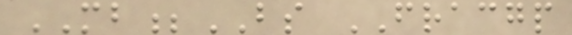MB;BS FRACGP
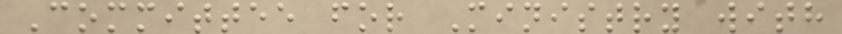Committee for Ministry with
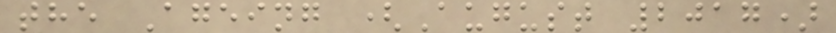the Ageing (August 2017)
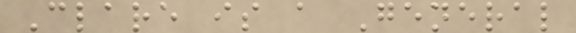Clare is a General
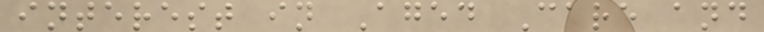interest in Aged Care and
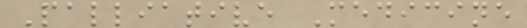Palliative Medicine
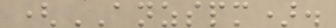(ANZSPM).
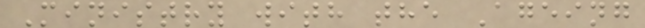Ministry with the Ageing
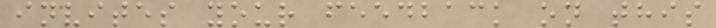invites your feedback on this
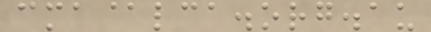cma@lca.org.au
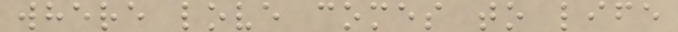where love comes to life
